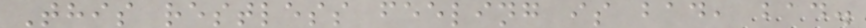This restless feeling is bad, bad.
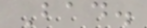Bad.
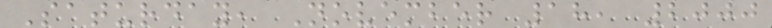Saturday, November 18, 2000
